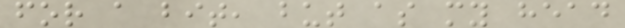for a bit, but as my head
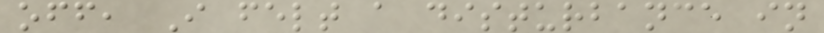off, I felt a disturbance in
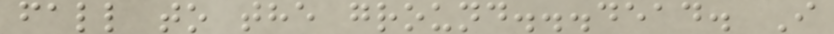fall to the ground...dead. I
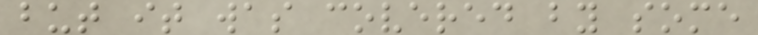but it was covered by some
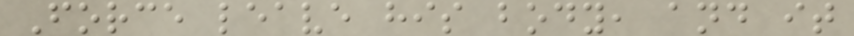Force leave his body, and it
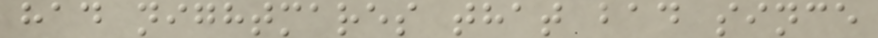had nightmares that bad since
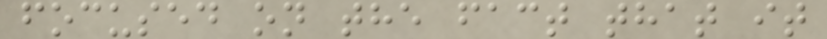focused on the fact that it
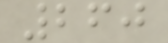260
